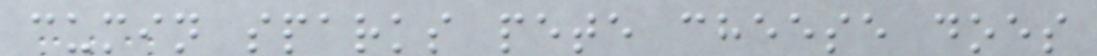cumin sparks pete cheese does
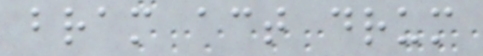bram act drum
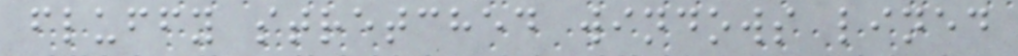fluffy stretched windows lined
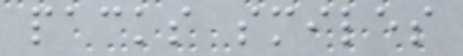packs smiles
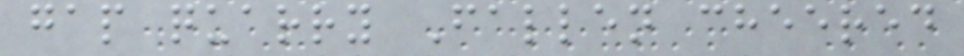gap quarry Fallen cheered
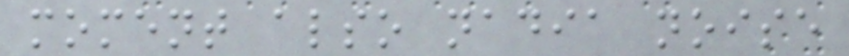moment also nadia noise
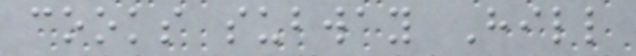cooks subway Hill
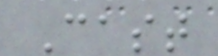Cast
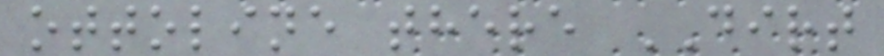ottoline there DIRT
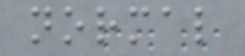normal
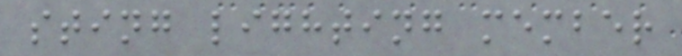sting lighting member
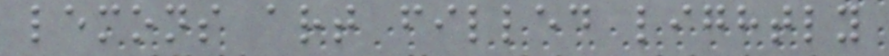lemons art filled lightly
